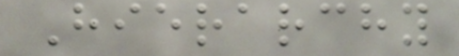Hierarchy
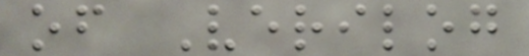of Verilog
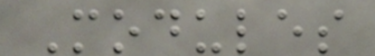Modules
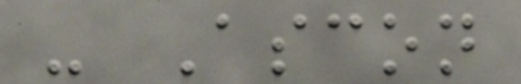- Ascon
